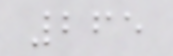265
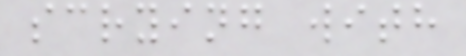scrying with
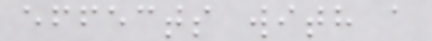effects with a
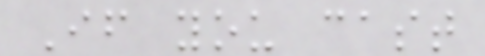If you cast
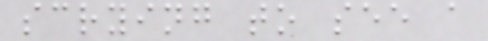scrying to see a
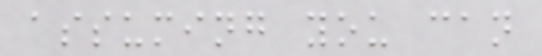assuming you can
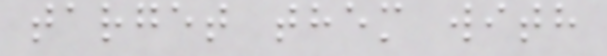target them with
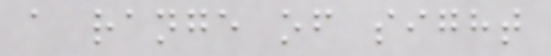a range of sight
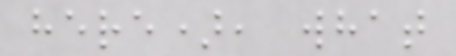here), what
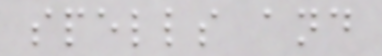spells and
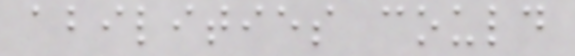abilities could
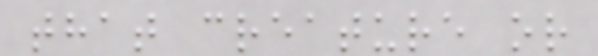that creature or
